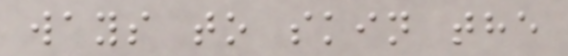ways to skin the
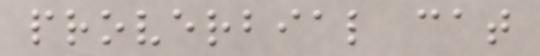proverbial cat
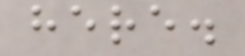here.
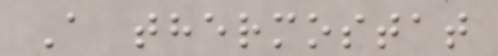A thermostat
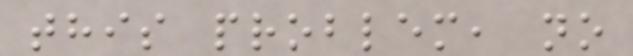this problem, no
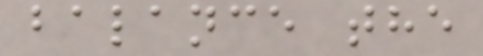balance the
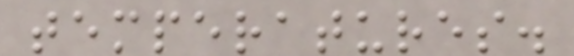temperatures.
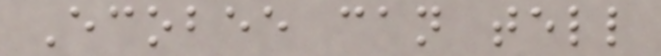Ecobee can tell
